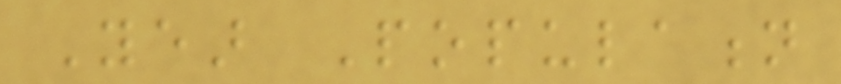Year Population
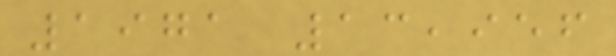1971 13,956
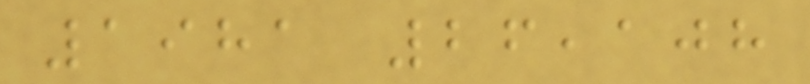1981 26,108
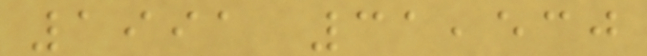1991 31,530
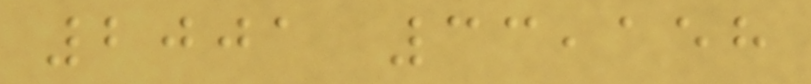2001 33,158
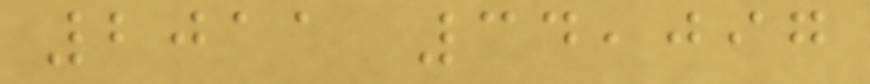2011 34,097
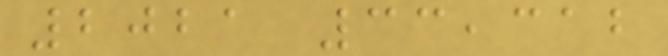2021 33,312
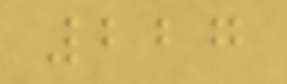227
